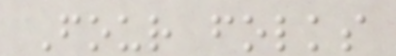Four folks
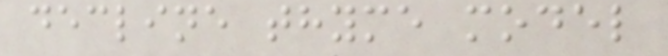decline thyme model
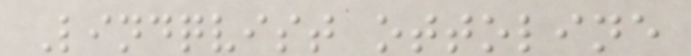Lindqvist ottoline
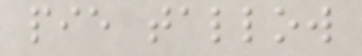pie tallow
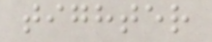tighter
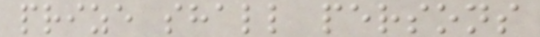prize shall persons
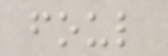foul
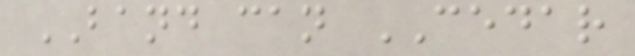BAND can CEDAR
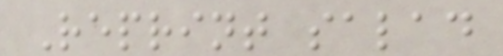Reprint salad
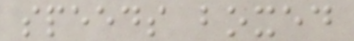speeds boxed
